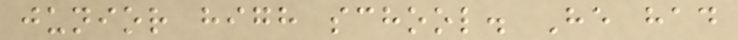junior high school. He had
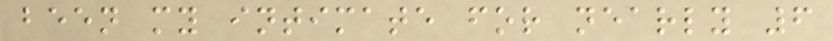been my intimate for nearly 6
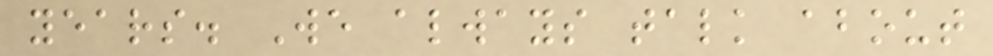years. We always talk about
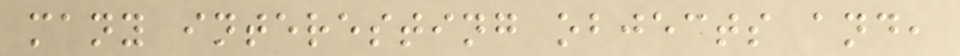many interesting objects and,
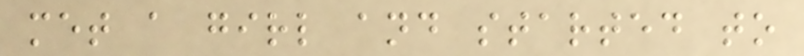met a girl and started to
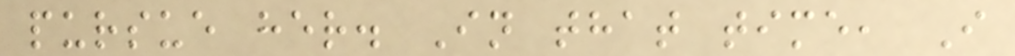pursue her. In that time, I
